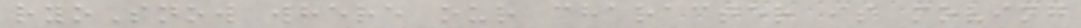ryoSnow where our character is moving
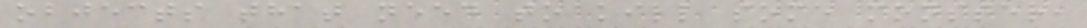objects that need to kill some monster,
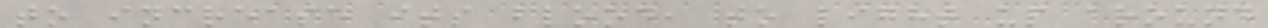to increase its blood, to light up around
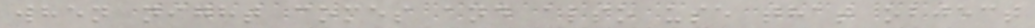when night comes and also use that object
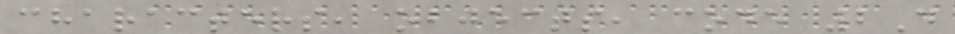characters, objects, code 2D
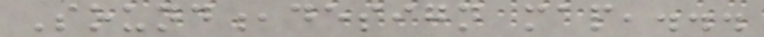Sound,design map,...
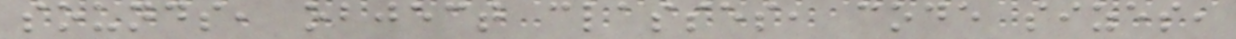sounds, object classes, code sizes,
